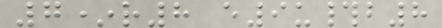7*r8 e9u#b8
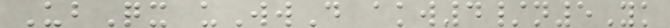UbQx uWwD akw4/n5Yk
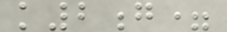k2g=
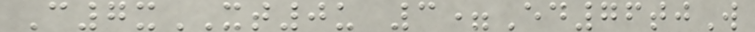C7xXT0u 3=Ed76tjW
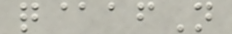q@afN
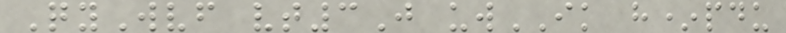QyWvf vt3J uwIK h*pdu
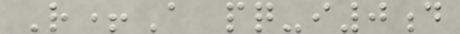R+A pq-i0d
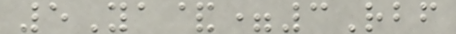5Ya&=3Rbf
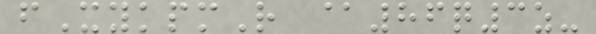fXykpmR @86q3z-
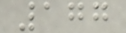177
